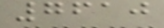7610
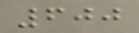600
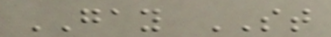GAY ST
